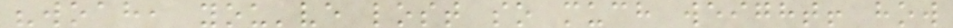"woah, you've lost so much weight! how
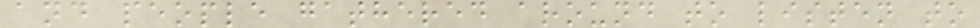and people gathered around to listen to
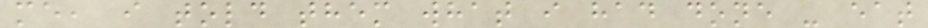me, i told them what i had done - eat
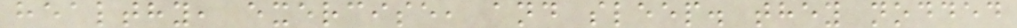healthy, exercise, and sleep. they nodded
